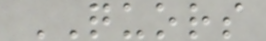QUORS
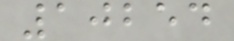10254
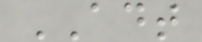ADT
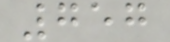757
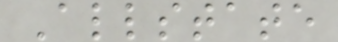Allstate
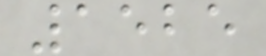1525
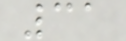31
